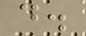d.
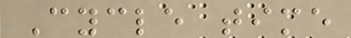Cycle time
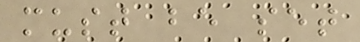must be set
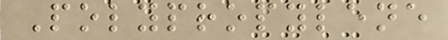Polypropylene
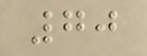70
